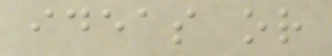ideas or
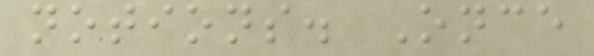notions. Once
